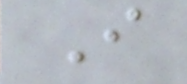I
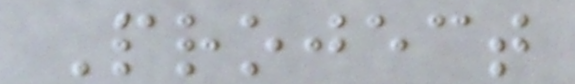Project
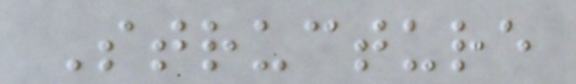Structure
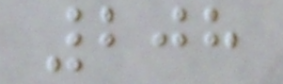208
